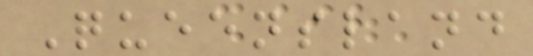Queensland
